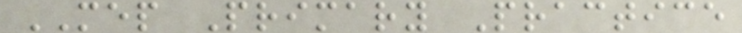MEP Primary Practice
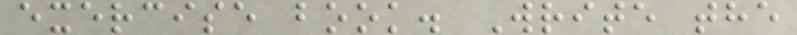exercise book. Write the
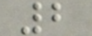2
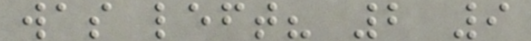was left? 2 9
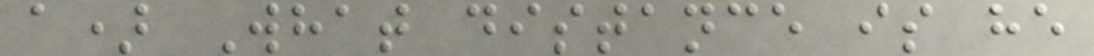a) What distance is he
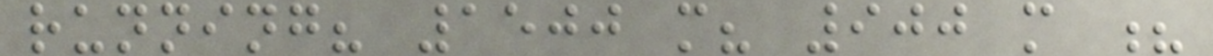running? 1500 m? 900 m ?
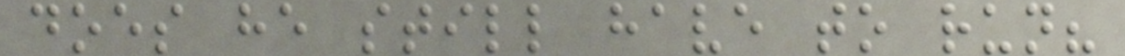does he still have to run?
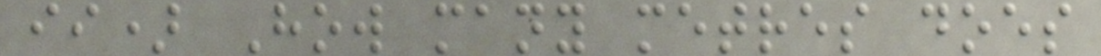ii) How many metres does
